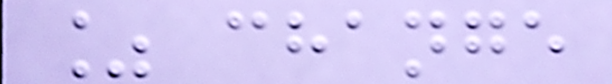% change
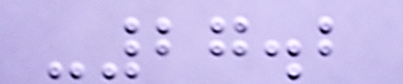-27.2
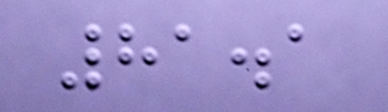81.1
